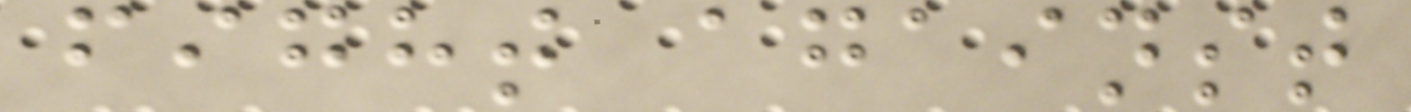fight against
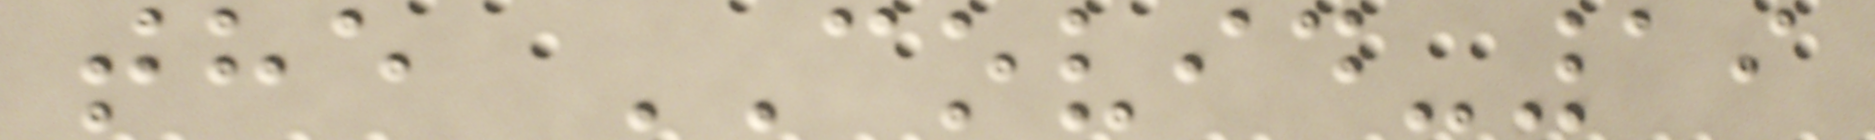the COVID-19
